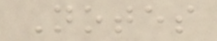Notes
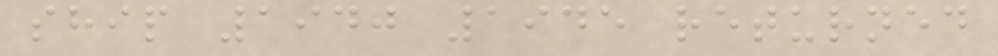ship 1940 1945 returned
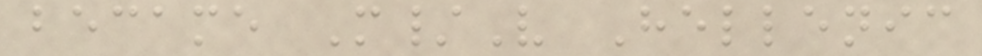became M/V Hellenic
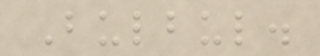Bulbul.
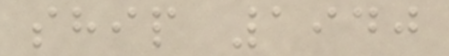ship 1940
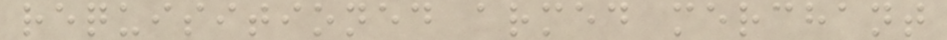requisitioned armed merchant
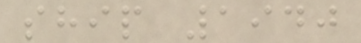ship 1940
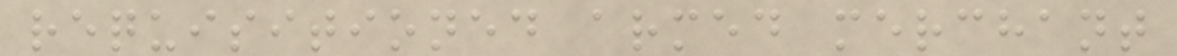requisitioned armed merchant
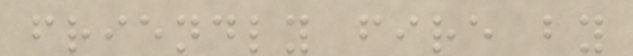friendly fire by
